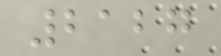2127
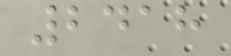2418
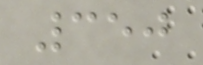350
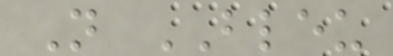N BLEU
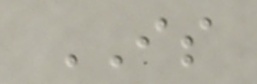IS
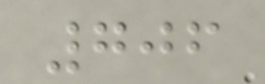706
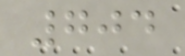704
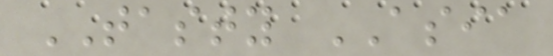TASTY ASIA
